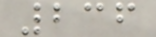236
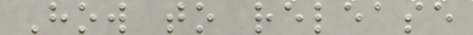How to release
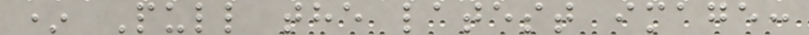* Pull the latest image:
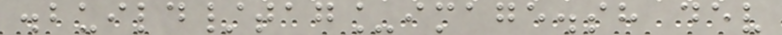.build/tag_image.sh dev
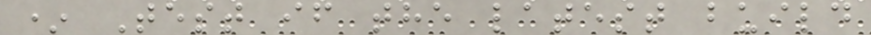* Test if the latest build
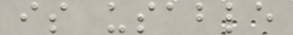is usable
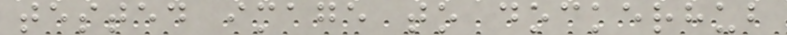tested image to dockerhub
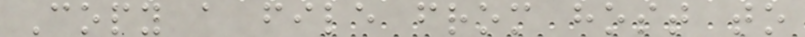Copy a file from host to
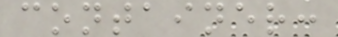container:
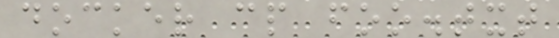docker cp foo.txt
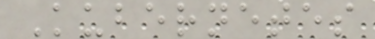Kubernetes
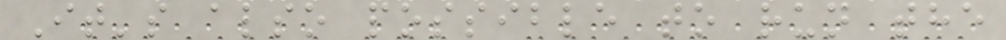It's also possible to run the
